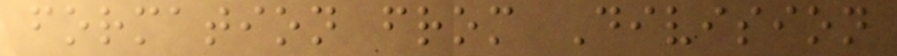formation from Division
